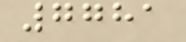7781
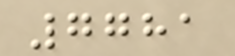7781
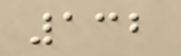132
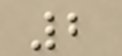2
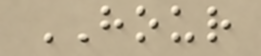HOUR
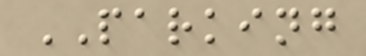PARKING
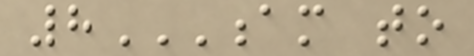8AM TO
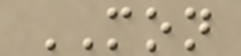MON
